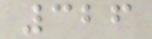326
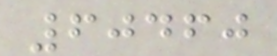60460
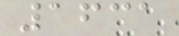1631
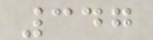347
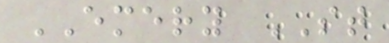EMERY ST
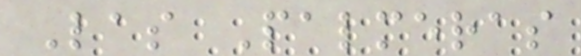Las Palmeras
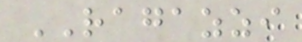RAGAZZI
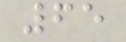65
